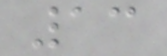13
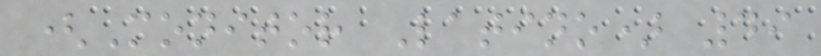(Monitor Latino) 49
